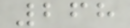268
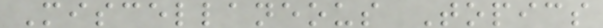Miscellaneous Topics
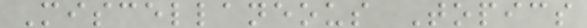Miscellaneous Topics
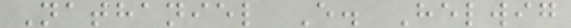Nathaniel E. Helwig
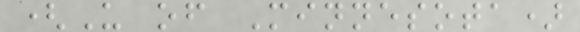(U of Minnesota)
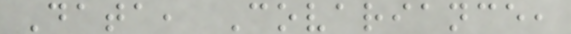Data, Covariance,
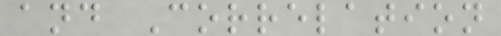and Correlation
